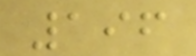196
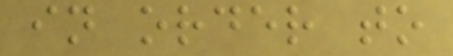in order to
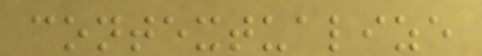contextualize
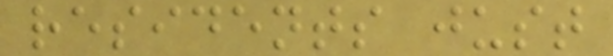residents just
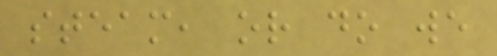steam, or do we
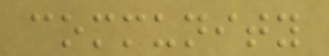community
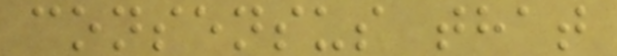consensus that
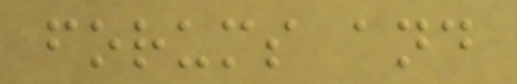forums and
